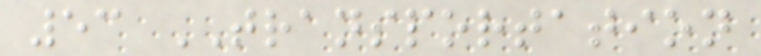53 TRANSPORTATION
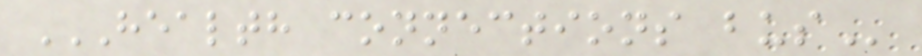HEALTH CONNECTIONS BUS
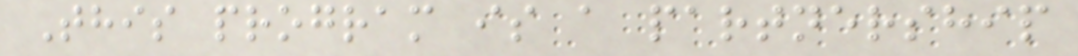This program is a partnership
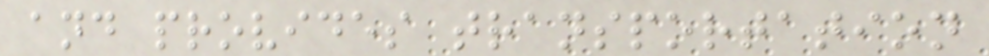and provides transportation
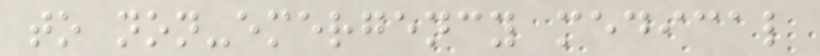to non-emergency medical
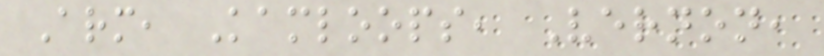Arm, Kamloops, Vernon,
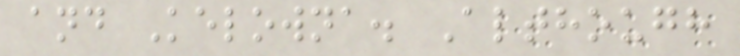and Kelowna. Although
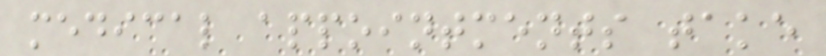medical appointments take
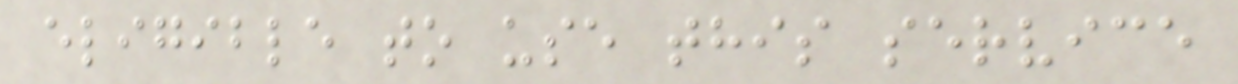eligible to use this service
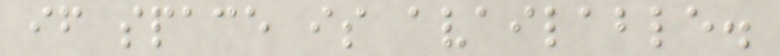if space is available.
